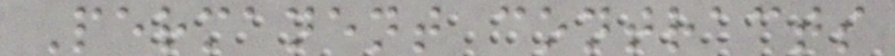Permanent contracts
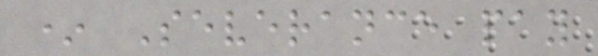* Severance pay
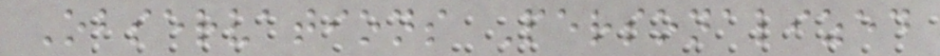Observations Personalized
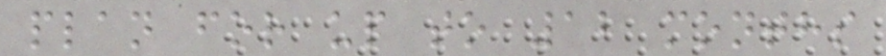plan for up to 12 months
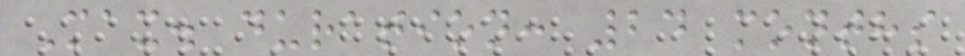Max. duration: 24 months
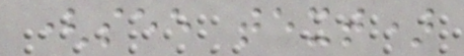(see text)
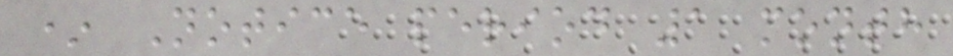* Notice period 1 month
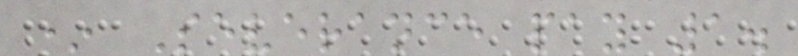* Severance pay 1.
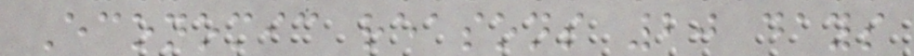Economic reasons 20 days
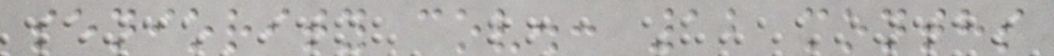seniority cov.: 12 months
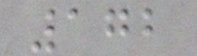172
